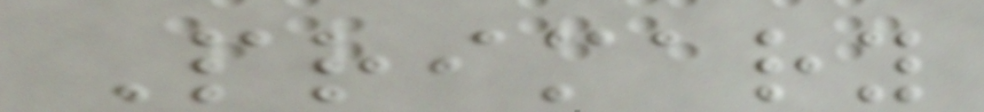Primary
